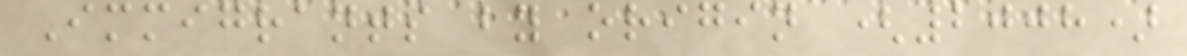Immigrants by origin (2008)
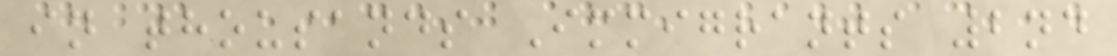in thousands Immigrants 2nd
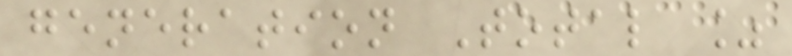generation Total %
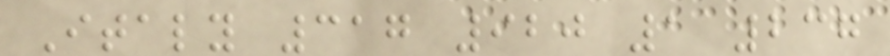Italy 317 920 1 237
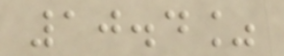10.4%
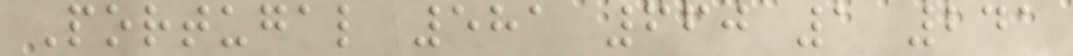Portugal 581 660 1 241
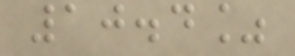10.4%
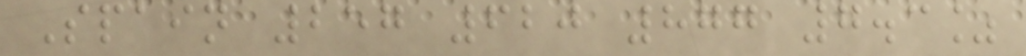Spain 257 620 877 7.3%
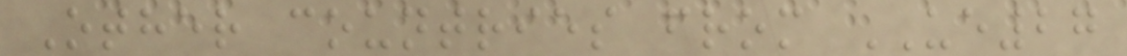Other countries from UE27
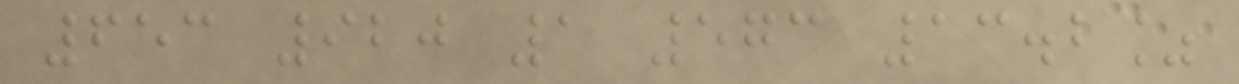653 920 1 573 13.2%
